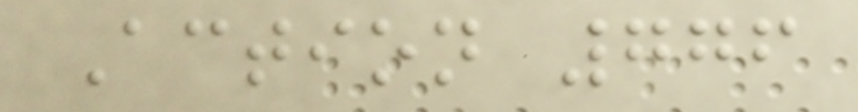Action 776
